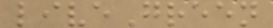liveGreen
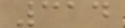314
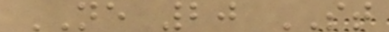NE 20 ST
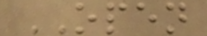OPEN
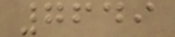7649
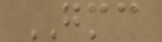GMC
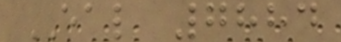EAL 7884
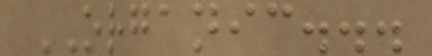ORGANIC...
